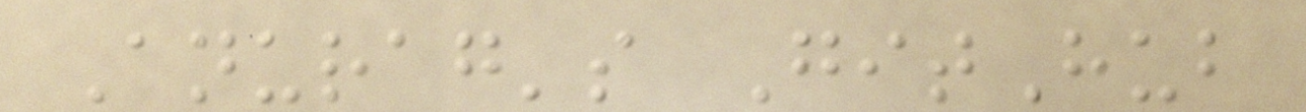Anurag's GitHub
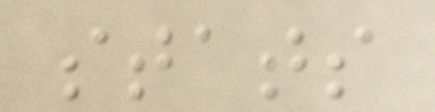stats
